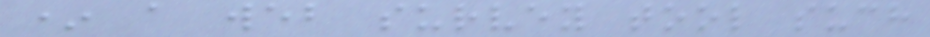* a web survey tool such
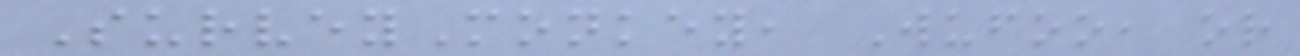SurveyMonkey, Wufoo, or
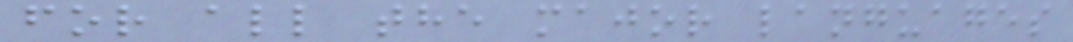for all the major languages
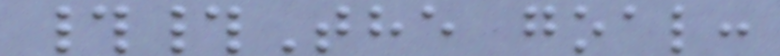##The goal:
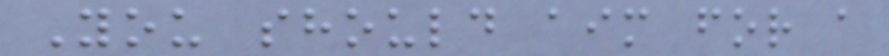You should aim for a
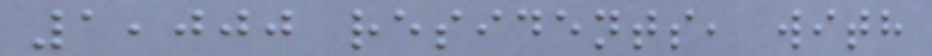1,000 residents, with
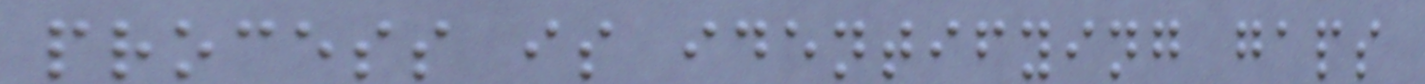process is identifying gaps
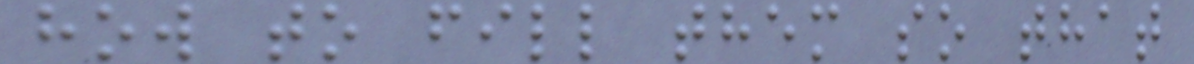how to fill them so that
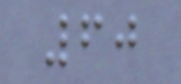60
